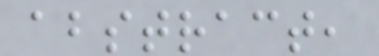abstract,
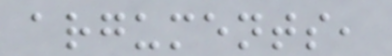arguments,
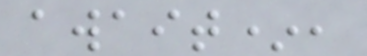await*,
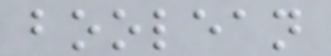boolean
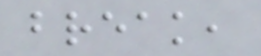break,
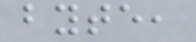byte,
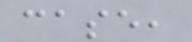case,
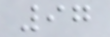97
